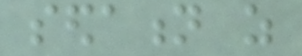sedation as
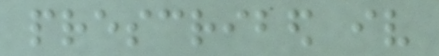prescribed iv
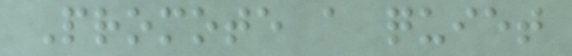Promote a quiet
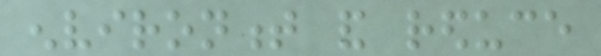environment and reduce
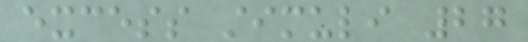excess stimuli 27
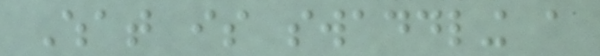What is swaddling a
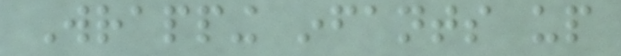Wrapping infants up
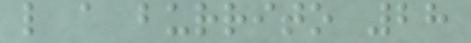like a burrito 28
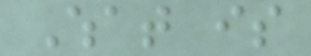What is
